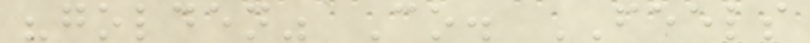"golden" Co. FEELS
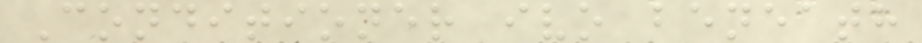Conditioner ivo beneath
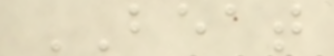BEAT
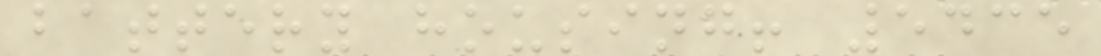battery housing! 5435
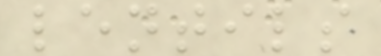lentils
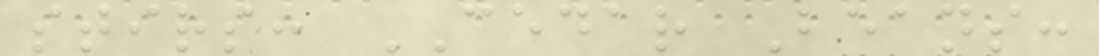stirs: CEDAR Beans:
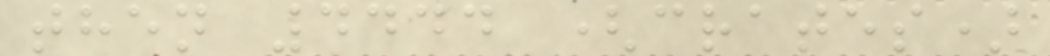then 4444 (crates)
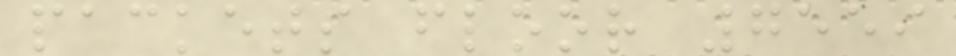packets floor 7559
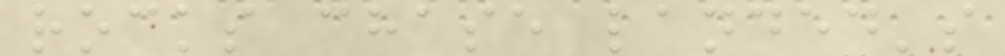rocks chase landed's
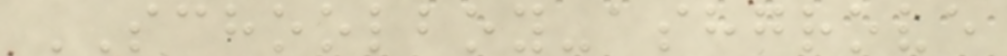SCHOOLBOY-ashgrove
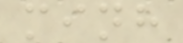minh
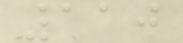110
